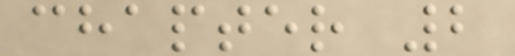chapter 2
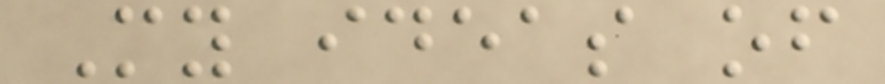My ideas of
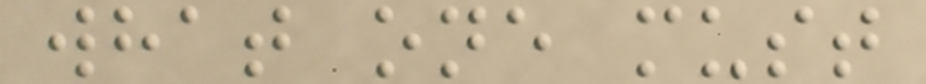what one must
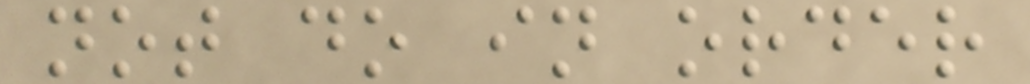not do in order
